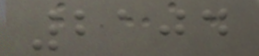2104
